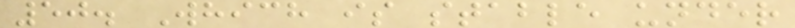50. Which is stable under
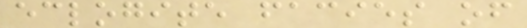eclogite facies of
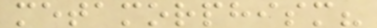metamorphism?
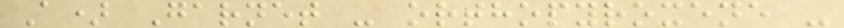A) Garnet - orthopyroxene -
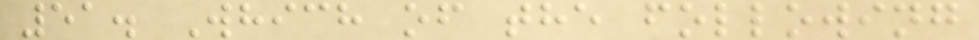51. Which of the following
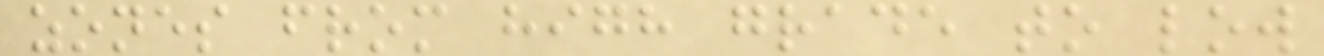zones from high grade to low
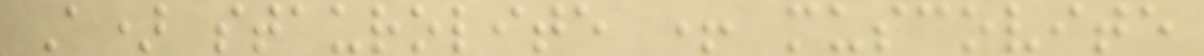A) staurolite + muscovite
